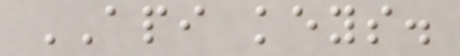API keys.
